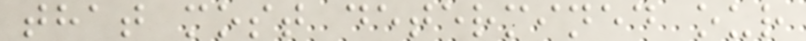that most determined our
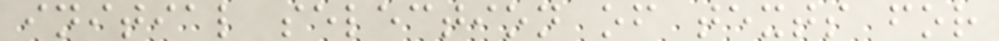initial selection of texts for
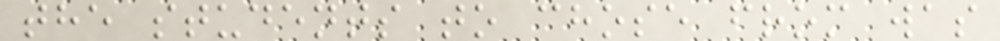the students to chose from was
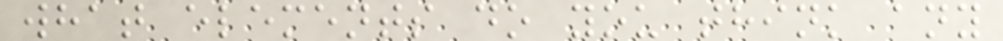what elements do you think any
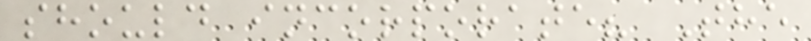should incorporate? The
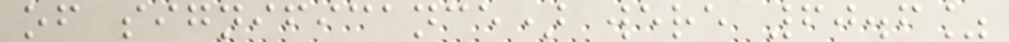of significance) were 60.6%
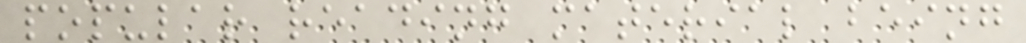popular reading material being
